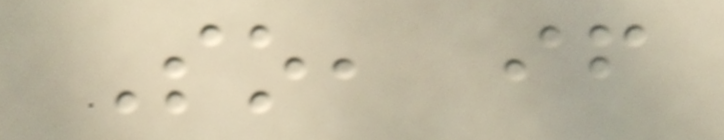So, if
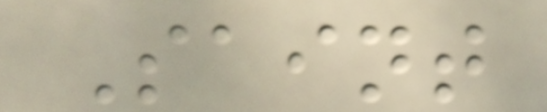Saint
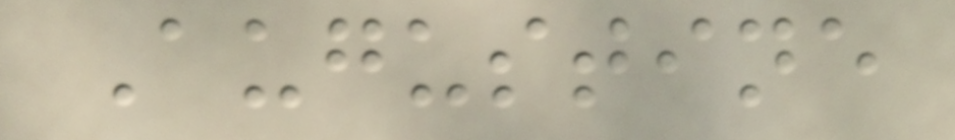Augustine
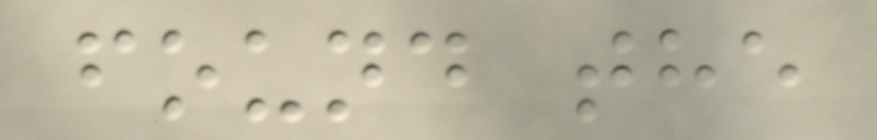found the
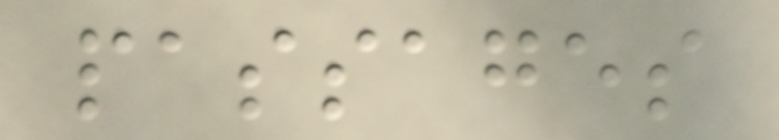passages
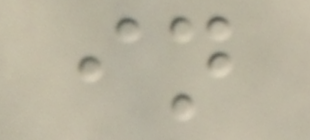in
